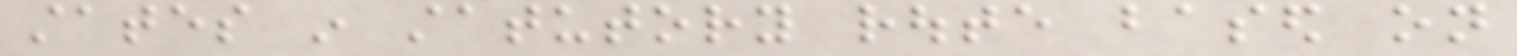states in statutory route based on
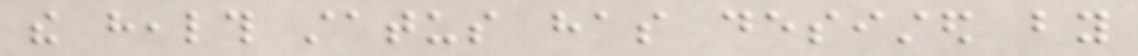the health status has desisted by
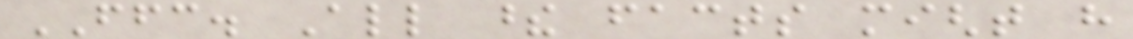FFC. All these facts might have
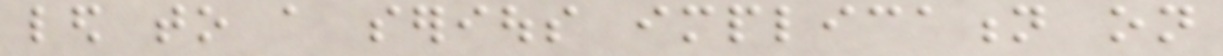led to a serious implication on
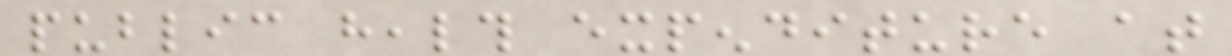public health expenditure at
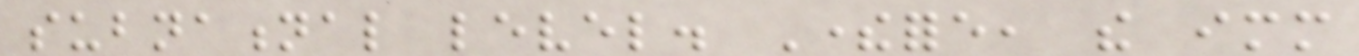subnational level. Therefore, the immediate
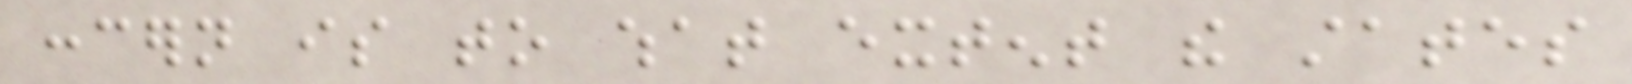concern is to what extent the states
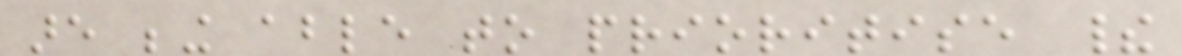are being able to prioritise their
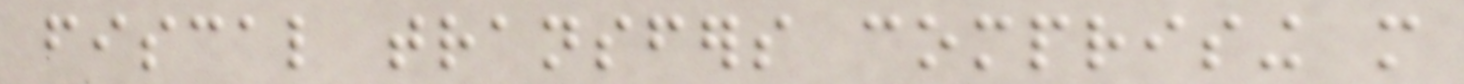fiscal transfers comprising more
